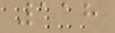118
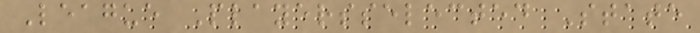League Playersselected State
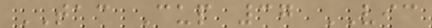TAC Cup 37 VIC
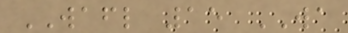WAFL 15 WA
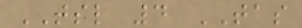TSL 4 TAS
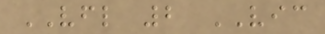VFL 2 VIC
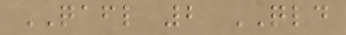QAFL 2 QLD
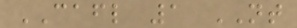CAFL 1 NT
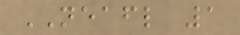NEAFL 1
